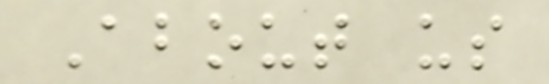About us
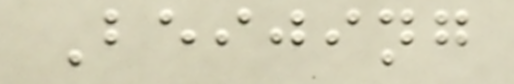Beijing
